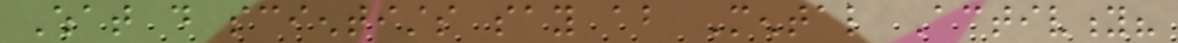What do scientists say about Mental Activity?
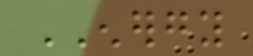ENERGY
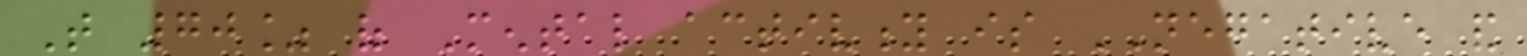That 70% of Mental activity is NEGATIVE and
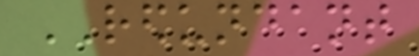REDUNDANT
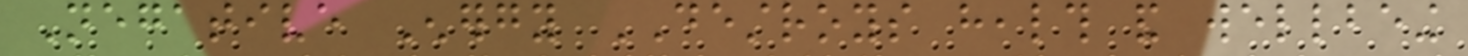Negative Energy DESTROYS health and wellbeing
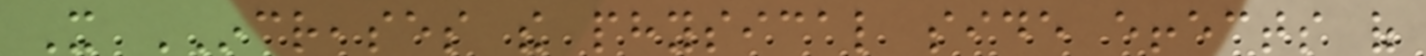It INCREASES the physical side effects of
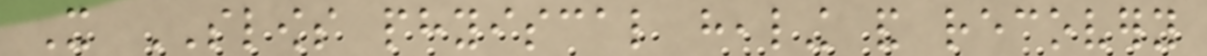It SLOWS phyiscal healing and recovery
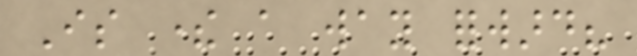Is there a way forward?
